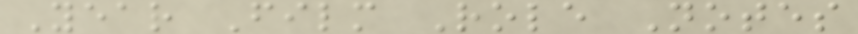Year Film Role Notes
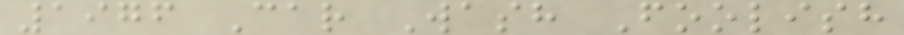1976 Car Wash Foolish
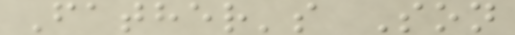Father's Son
